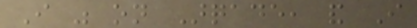I was on Arqade, and I
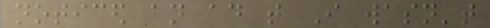noticed an ad that I wasn't
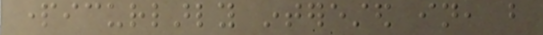particurlarly interested in, but
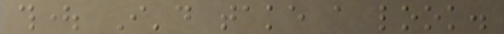thought I'd take a look.
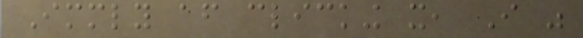Immediately after clicking it, I was
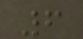6
